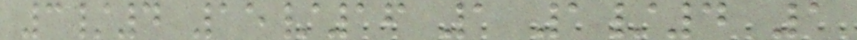3/4 15/16 1 1/4 1
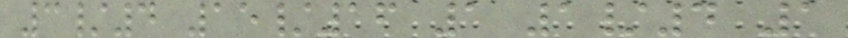3/4 15/16 1 1/4 1
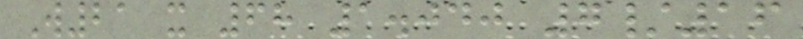W21 x 68 1.040 7/16
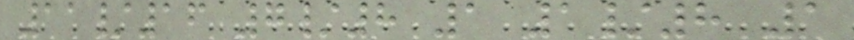11/16 7/8 1 1/8 1
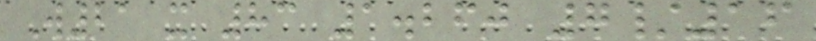W21 x 83 1.260 7/16
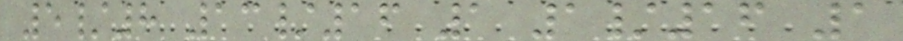5/8 13/16 1 1/16 1
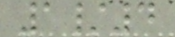1/4
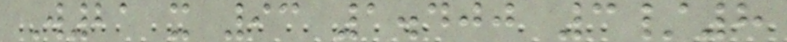W21 x 93 1.400 3/8
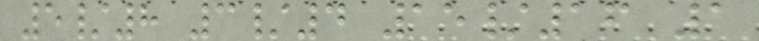5/8 3/4 15/16 1
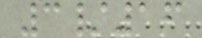3/16
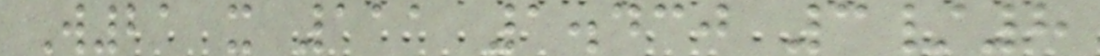W21 x 111 1.430 3/8
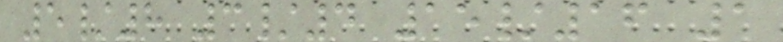5/8 3/4 15/16 1
